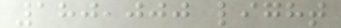180,000 light
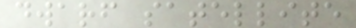dwarf satellite
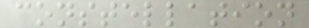constellation
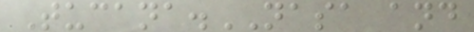Tucana.NASA and
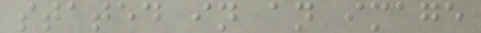stated in an image
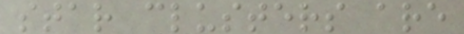star clusters are
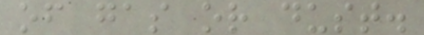of gas or dust.
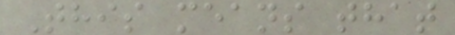This means that
